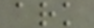ark
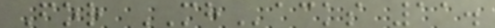For MHacks 11.
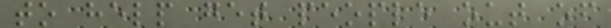to help get people out of
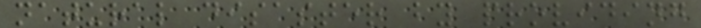natural disaster by providing
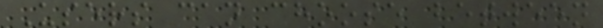Users can choose between
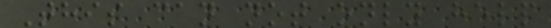This can not only help
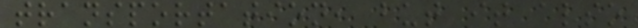transportation, but it also
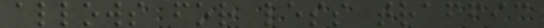allows for less traffic
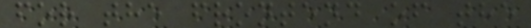for the frontend of the
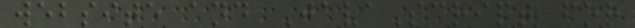website and JavaScript for
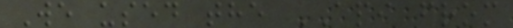We used the API from
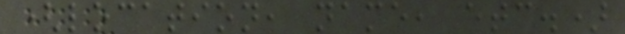(location, name, etc.)
